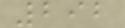292
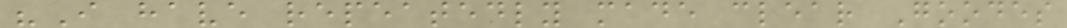"I have repeatedly made clear Goodes
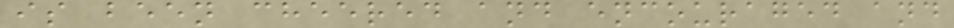is been cheered and encouraged and
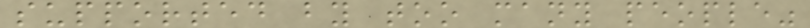supported by too many people"
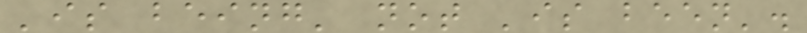'is being' not 'is been'.
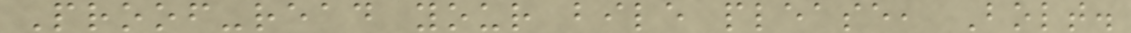Proof-read your bile please, Bolt.
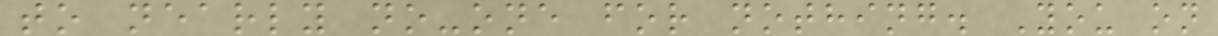to nearly no-one for nothing. You on
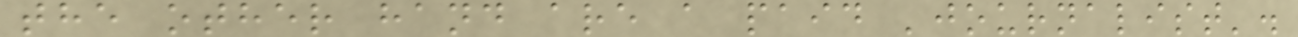the other hand are a paid 'journalist'.
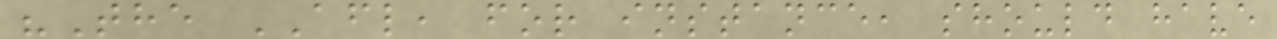"The AFL, for instance, should have
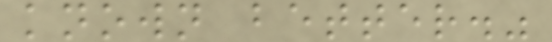known better."
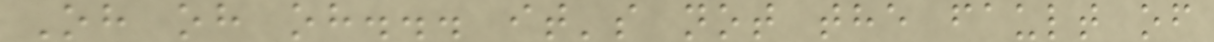Oh oh oh... it's not the fault of
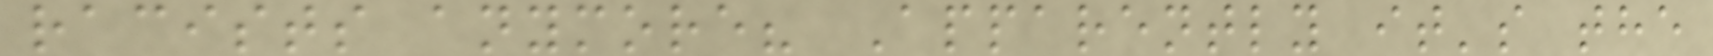racists anymore? Apparently it's the
